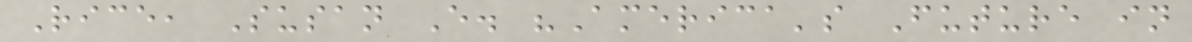Rice, Susan E. "America's Future in
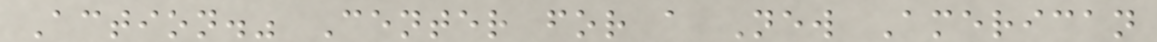Action." Center for a New American
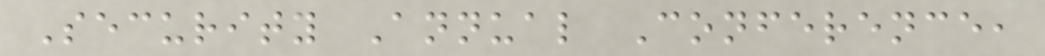Security Annual Conference,
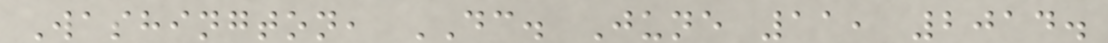Washington, DC. June 11, 2014.
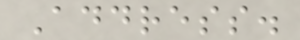Address.
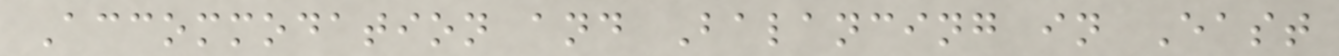Accommodation and Balancing in East
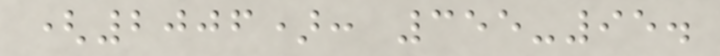(2006): 355-95.
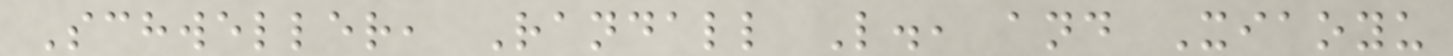Schweller, Randall L., and Xiaoyu
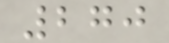270
